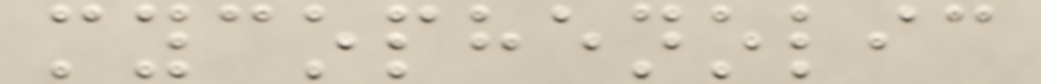mycophenolic
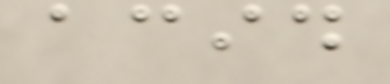acid
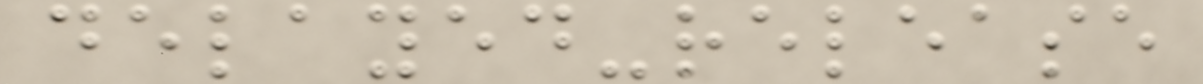delayed-release
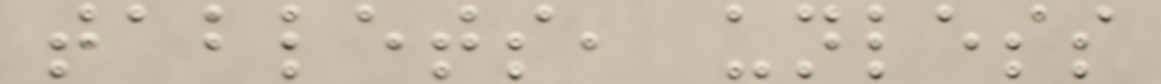tablets, unless
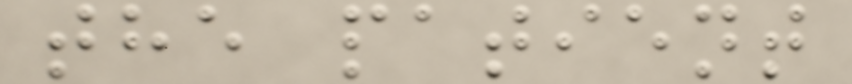the patient
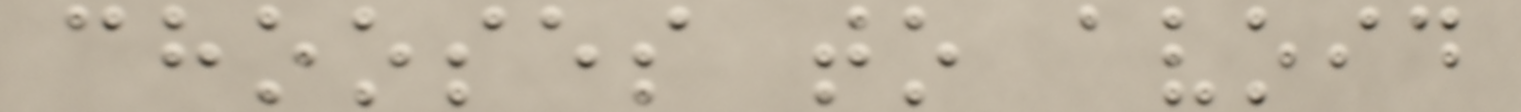chooses to avoid
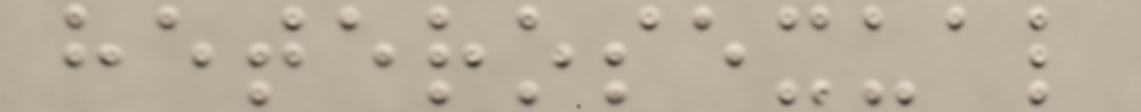heterosexual
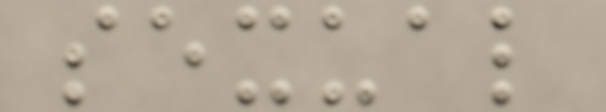sexual
